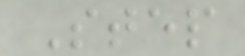Step
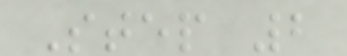Step 2
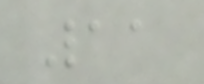11
